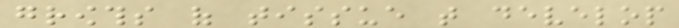growths of tissue that develop
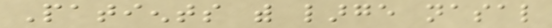Patients with large nasal
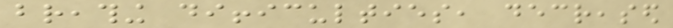breathing difficulties, decreased
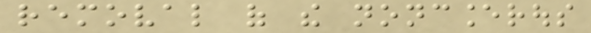removal of the noncancerous
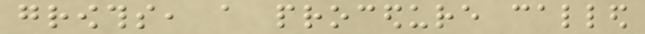growths, a procedure called
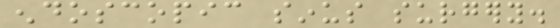endoscopic sinus surgery.
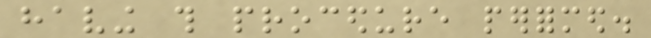having this procedure performed.
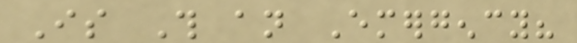Is This an Emergency?
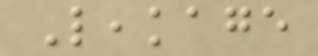Leakage
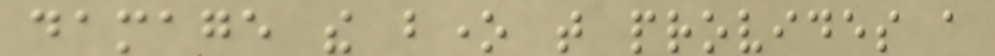damage the bone that provides a
